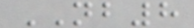NB8
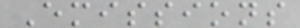Emissions
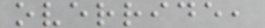override,
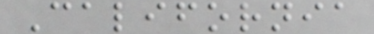California
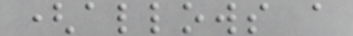(allows a
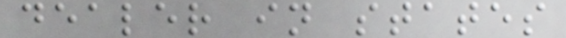dealer in states
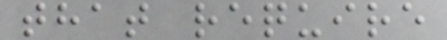that require
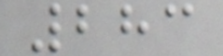283
